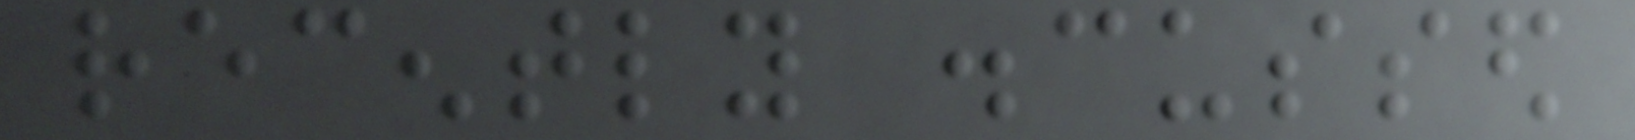recently discussed
